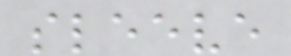sleeve
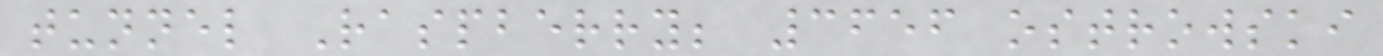tunnel Raspberry; 3656 ostrowski
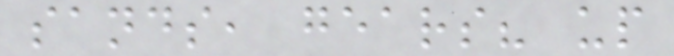sands, gears? up
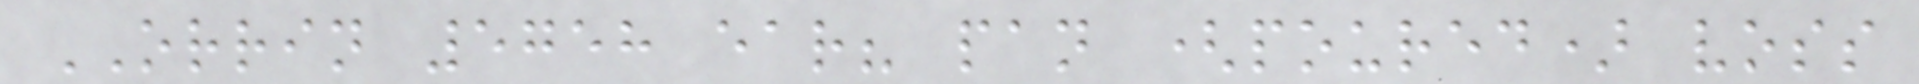ORRIN 5758 ear? pan (poured) voss
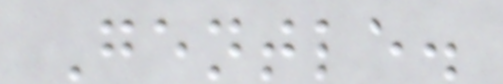Gentle.
